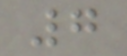7
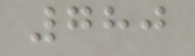780
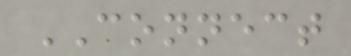CONNECT
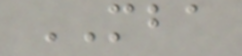MBA
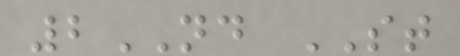2ND ST
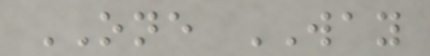ONE WAY
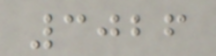3026
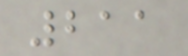211
